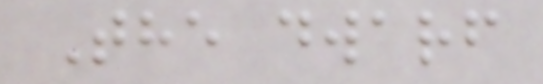The dwarf
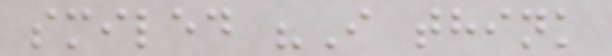smiled "I think
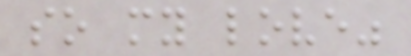so my love"
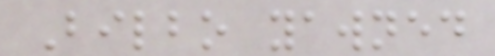Bilbo yawned
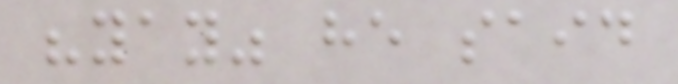"yay" he said
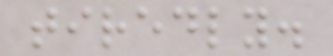tiredly.
